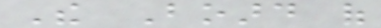The Board of
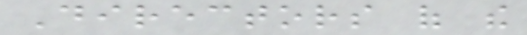Directors of the
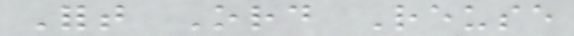Fort Ord Reuse
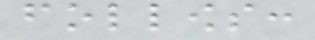follows:
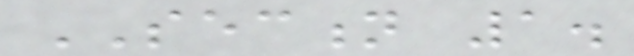SECTION 1.
